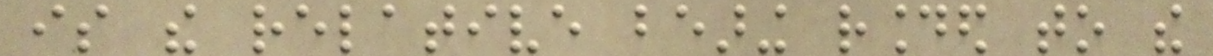is the relative bearing rounded to the
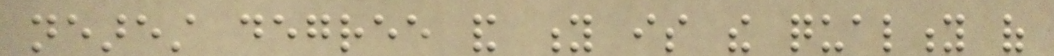nearest degree and y is the quality of
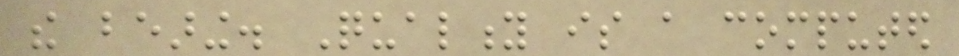the bearing. Quality is a computed
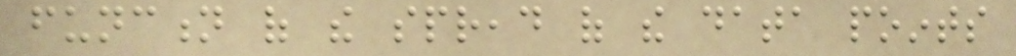function of the spread of the data points
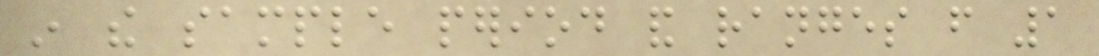in the sample period and ranges from 1
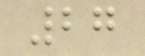27
